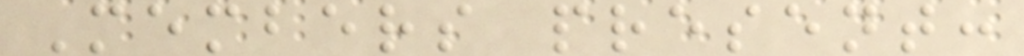Members present:
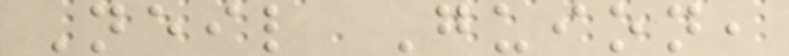Neil Guion,
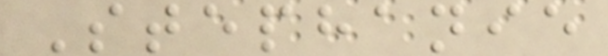Stephanie
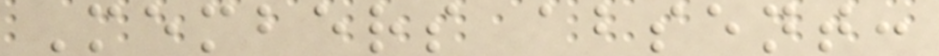Members absent:
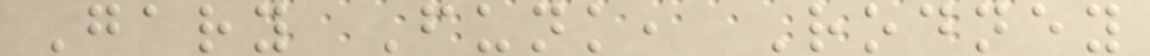Gary Funk, Rodney
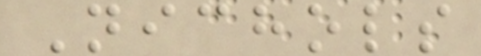Nichols
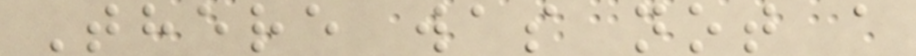There was not a
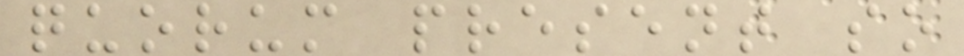quorum present so
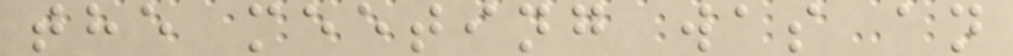the meeting was an
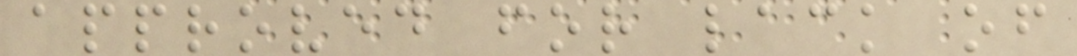approved for lack of
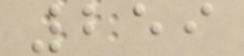259
